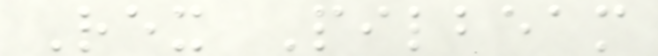Rex Pilbeam
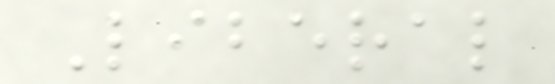Liberal
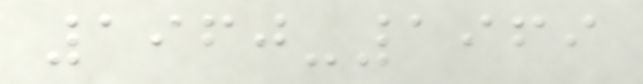1960-1969
